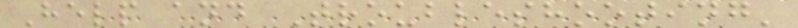Help and Troubleshooting'
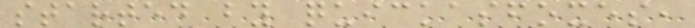started by quickasfoxes,
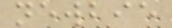newbie
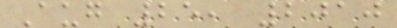Aug 25, 2010
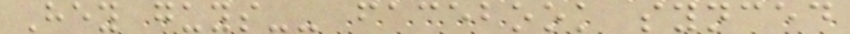Hey guys-- facebook synced
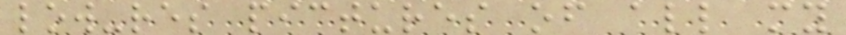low-res pictures of all my
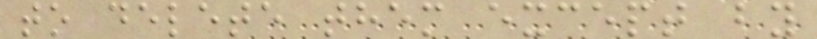to delete them except by
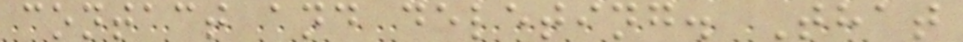contact and deleting. That
